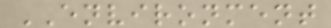ENVIRONMENT
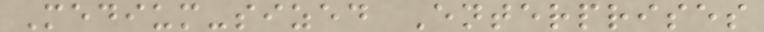Medium-sized Enterprises
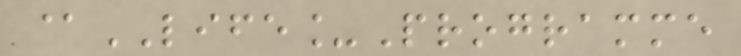@LIFE_Programme
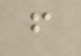f
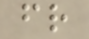fr
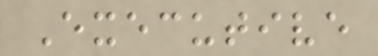Executive
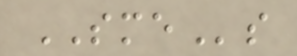SMEs
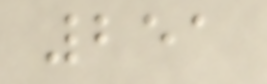251
